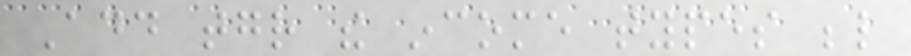Add together the income types below
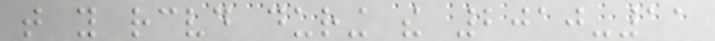that you received during the 2010-11
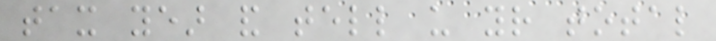tax year and tell us your total
